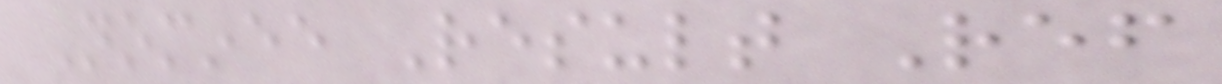Nominee Result Ref
